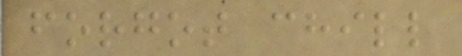forgot chill
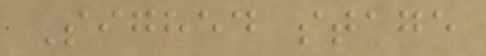Sighed stage
